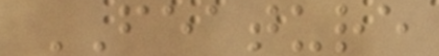FEATURE
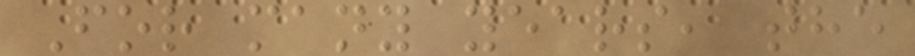For many years, the
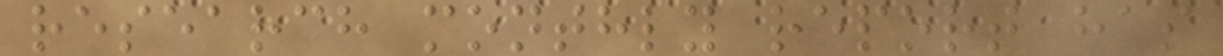research monthly report has
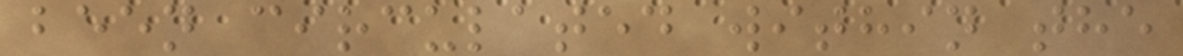been circulated within the
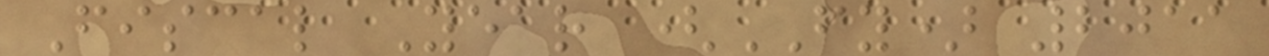Fiscal Year (FY) 2011
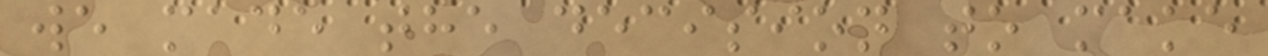we made the decision to make
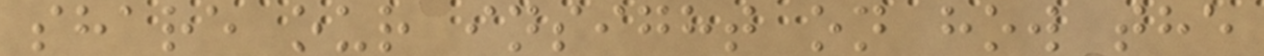share our insight on how the
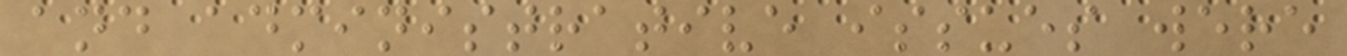and administrative issues were
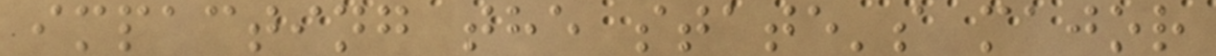impacting the state's major
